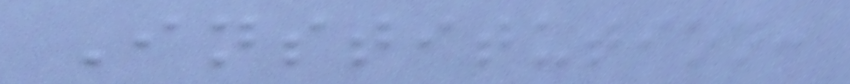Institution:
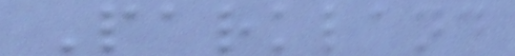Parkland
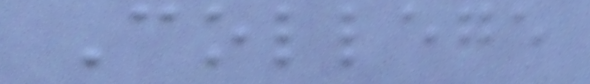College
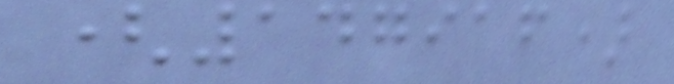(147916)
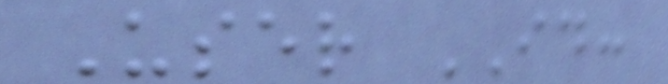User ID:
